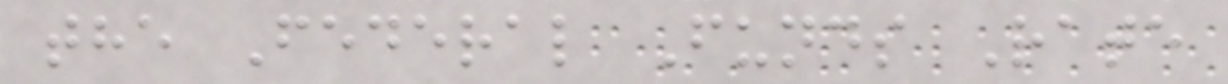the Federal Funds Rate
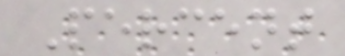Percent
